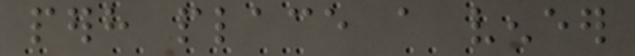perhaps place a veneer
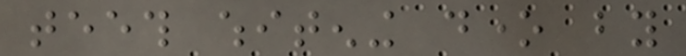teeth whitening done by
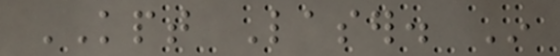KPT Laser. In
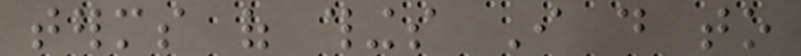terms of things I do to
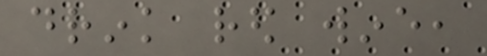drink red wine,
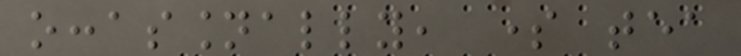occassionally, some tea
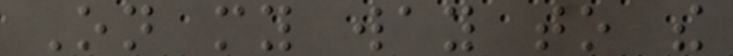On my way to the
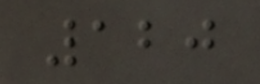120
